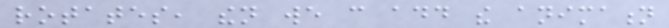rotates, then we can add the animation
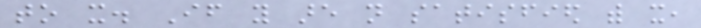to it. If you are not satisfied with it,
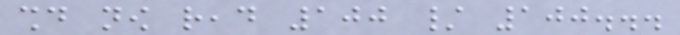should now read 100 / 100...
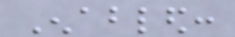Enabled:
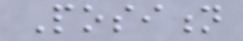Position
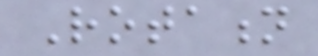Rotation
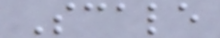Scale
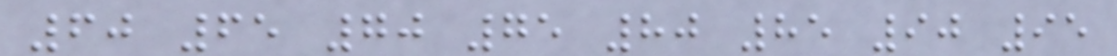60 65 70 75 80 85 90 95
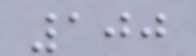100
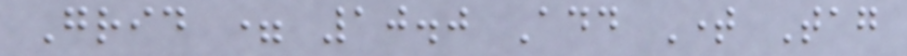Grid = 10.0 Add Time Tag
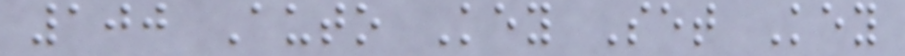100 Auto Key Set Key
